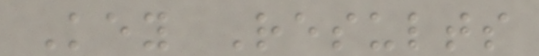Key Results
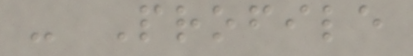- Profile
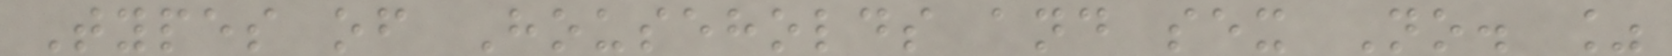Types of Households and sex No. %
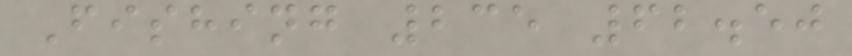Fishing 235 62.50
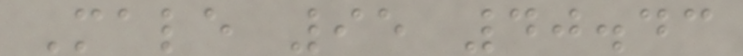Male 95 40.43
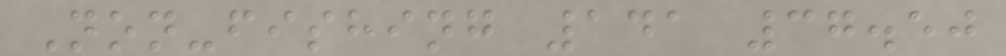Non-fishing 141 37.50
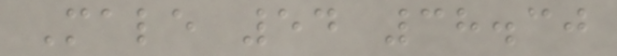Male 54 38.30
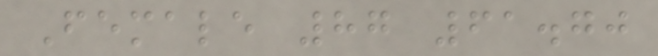Female 87 61.70
